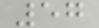57
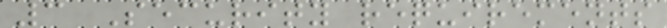3 Security requirements
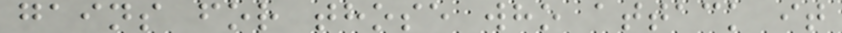gains for those who attack it
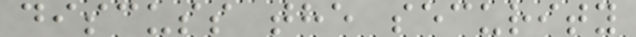discuss the security
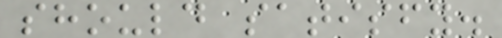should satisfy.
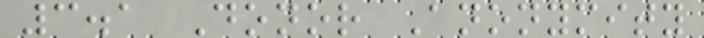3.1 Donor Anonymity
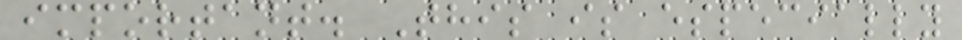important. This is especially
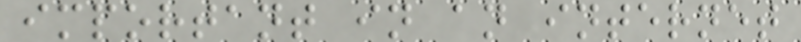important in an internet
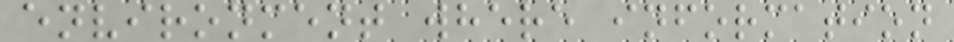environment where information
